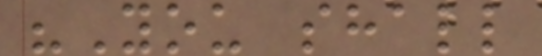"You shall
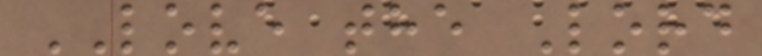LOVE the Lord
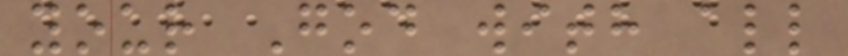your God with all
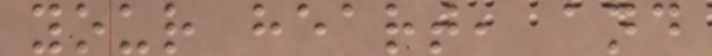your heart, and
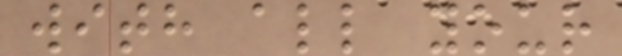with all your
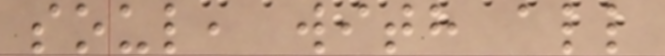soul, with all
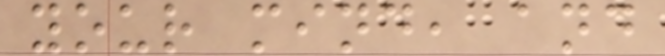your mind, and
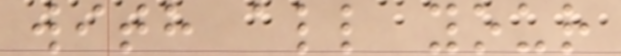with all your
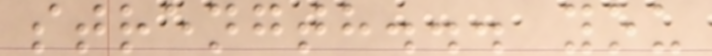strength... you
